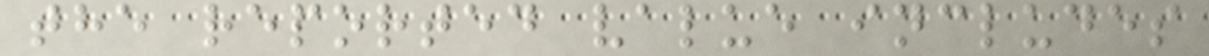the reported value includes
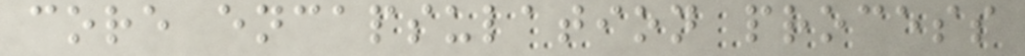core encapsulation process
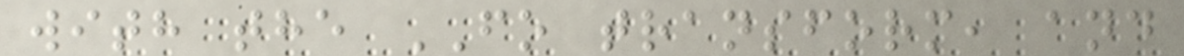with the FO transform, and
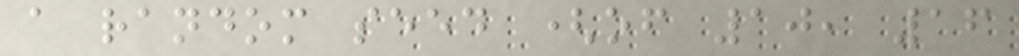a random seed (of 10, 16
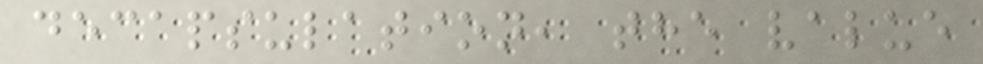decapsulation, the value
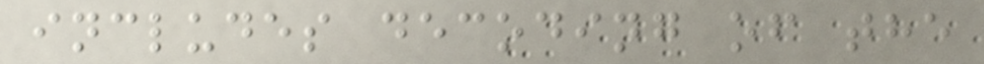includes decoding of the
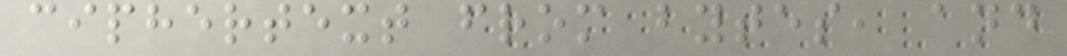ciphertext from bytes, and
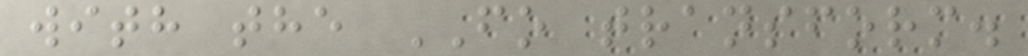with the FO transform.
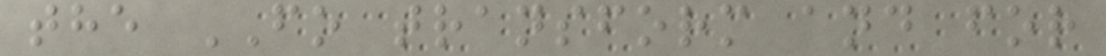the FO transform and for
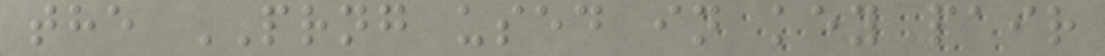the PRNG used in key pair
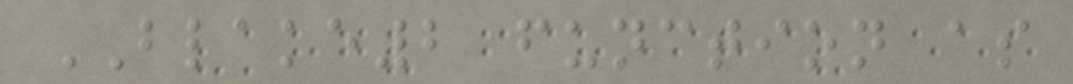BLAKE2 function as
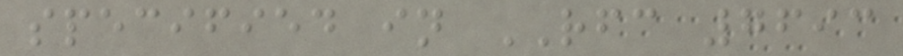specified in RFC 7693
